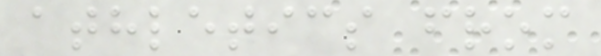athletics from
